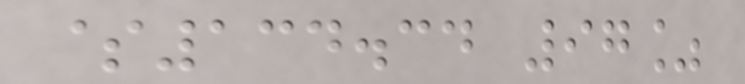$134.34 97%
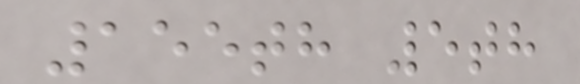155th 5th
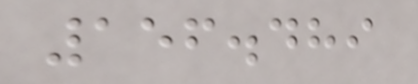156.489
